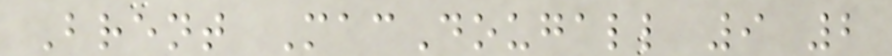Brent MacDougall 9 2
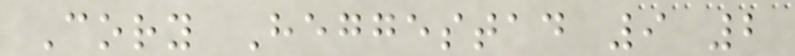Cory Heggestad 9 2
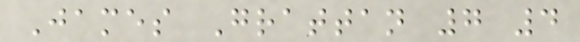James Grattan 7 4
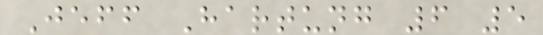Jeff Hartung 6 5
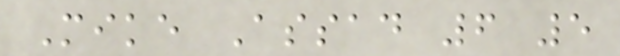Mike Assad 6 5
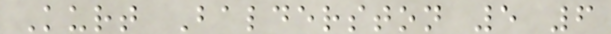Kurt Balderston 5 6
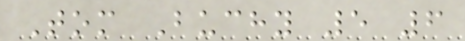Tom Buchy 5 6
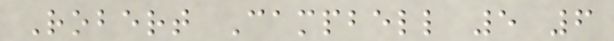Robert Campbell 5 6
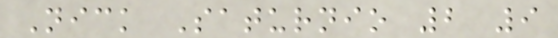Nick Saturnio 2 9
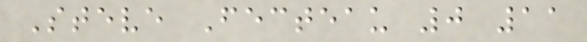Steve Fecteau 0 11
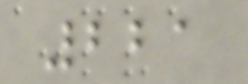221
